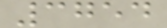3754
